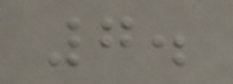7.
